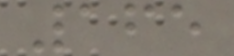165
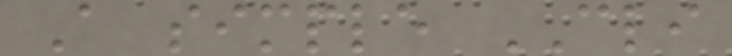A simple CLI
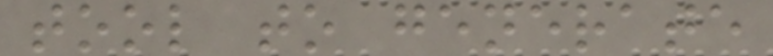tool to generate
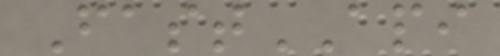FastAPI
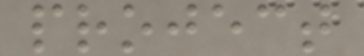project
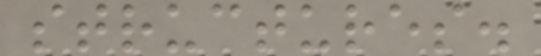structures.
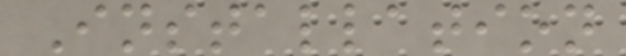Installation
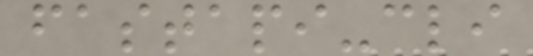fastapi-cli
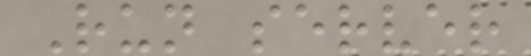Run server
